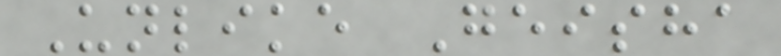Unlike Geisha
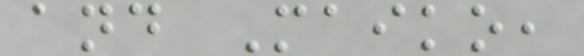and Maiko,
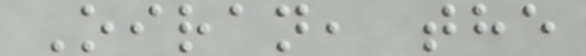Oiran, the
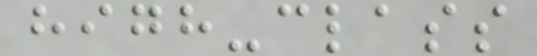high-class
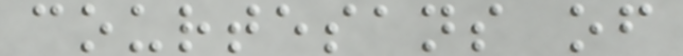courtesans of
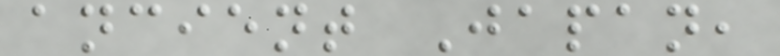ancient Japan,
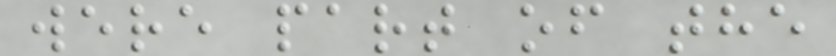were part of the
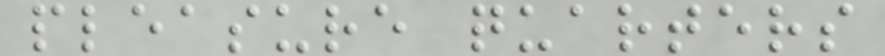pleasure quarters
